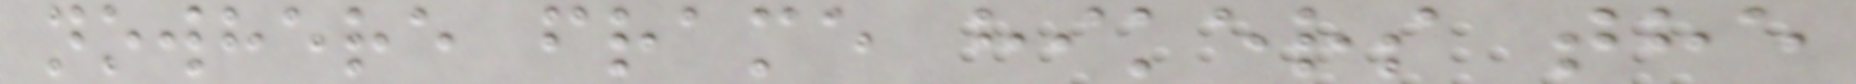nowhere frame hikers the
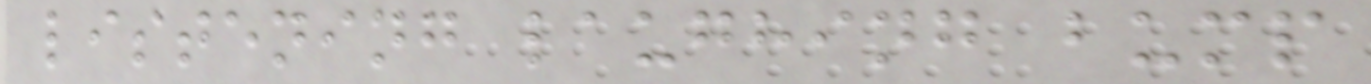listening laughing bump
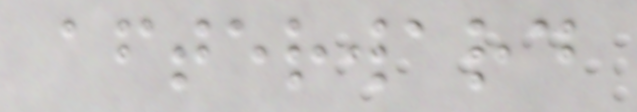afterward
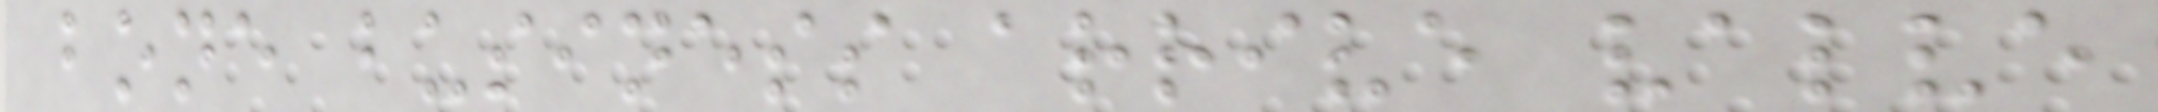bone business arrive valve
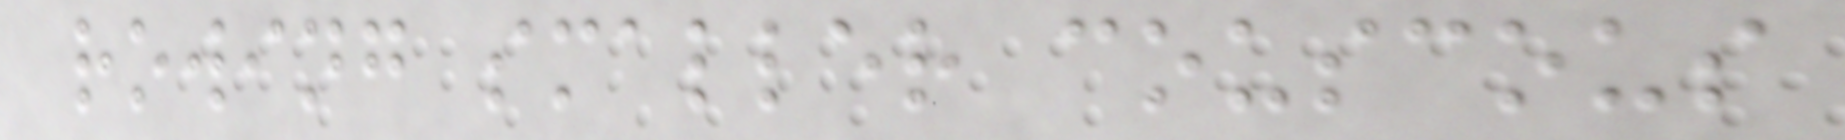rowing smaller couscous
